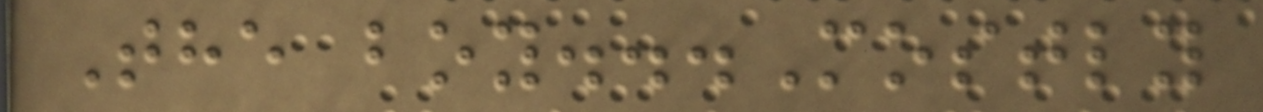The boy...Mostly
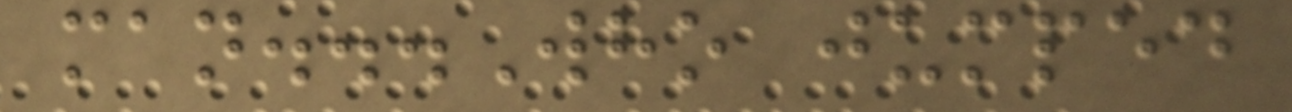man...Who jumped
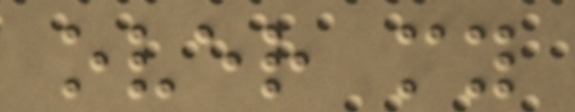over my
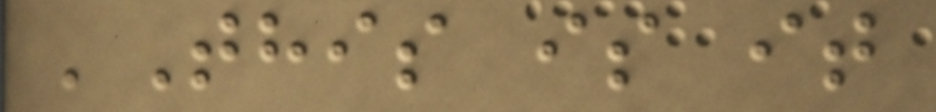'This is it
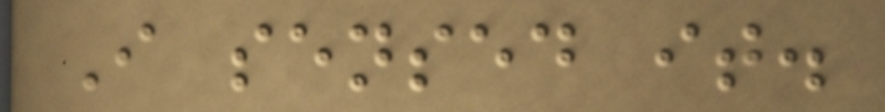I sensed it.
